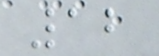12
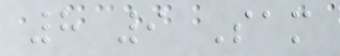8 9 Sam
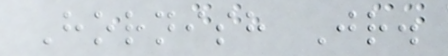Hornish Jr.
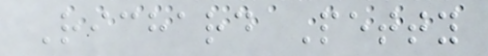Richard Petty
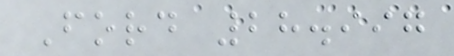Ford 28.997
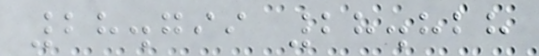28.799 28.828
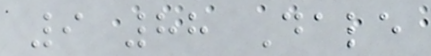9 88 Dale
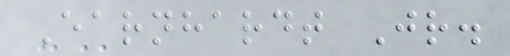Earnhardt Jr.
